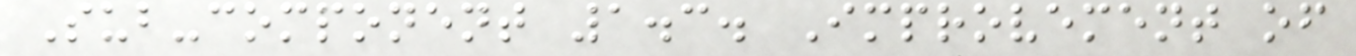Sub-component 1.3. Improvement of
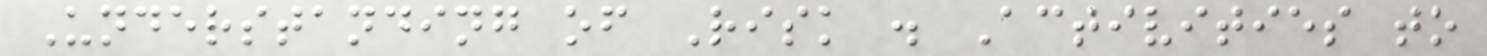Understanding of Risk . Activities to
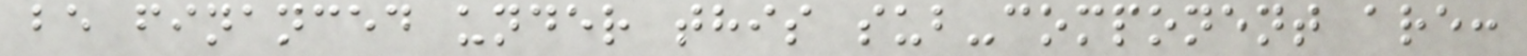be financed under this sub-component are:
